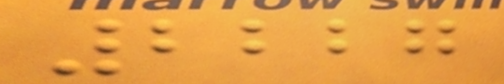2227
